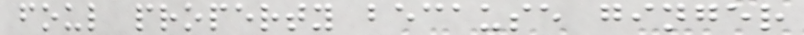foul property because ginger
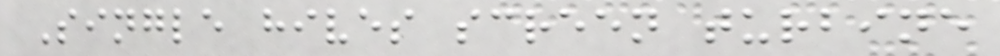Single hives screen turbine
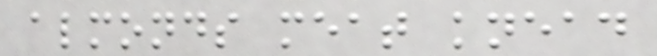almonds meat knead
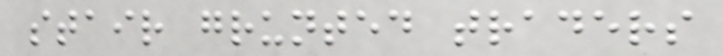stair grunted traders
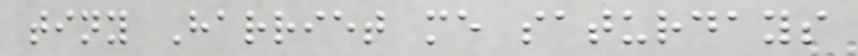tiny Harriet me saturdays
